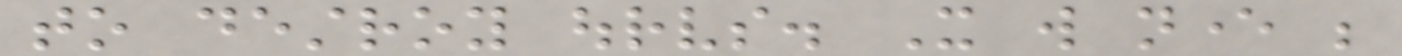to destroy ourselves. It will never be
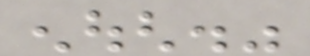enough."
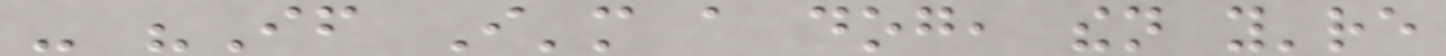- "If I'm a dog, then you're
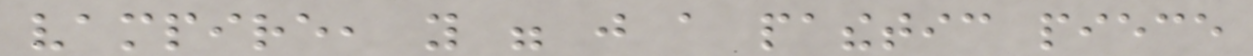vampire, you were just a pathetic piece
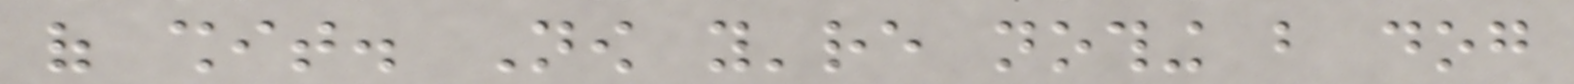of shit. Now you're nothing but dog
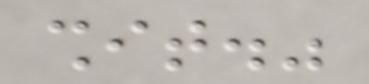shit."
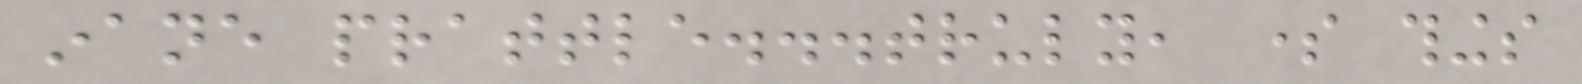inane prattle...truly, some things
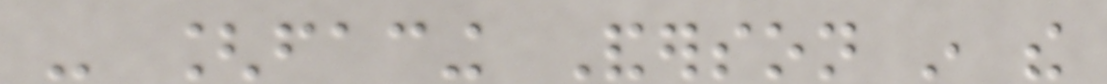- [facing Anderson in the
